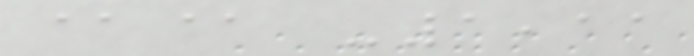@@ -1,11
